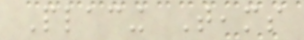Placing Teams
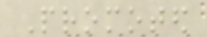Promoted
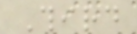Third
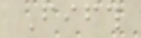Fifth
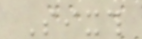Sixth
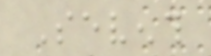Seventh
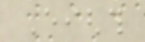Eighth
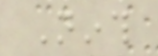Ninth
